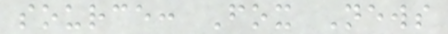source: Fox News
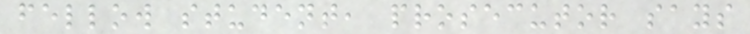fellow student, prosecutor says
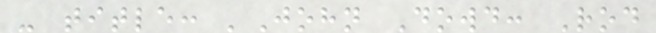- title: 'John Dowd: Rod
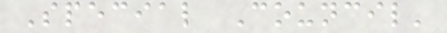Special Council'
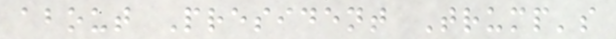about President Trump's
